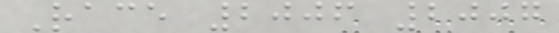Race 2006 2007
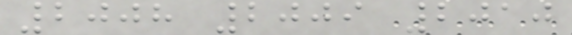2008 2009 2010
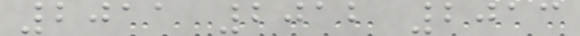2011 2012 2013
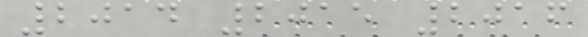2014 2015 2016
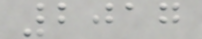2017
